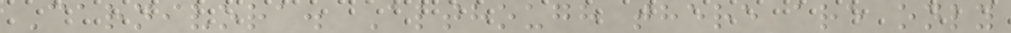Carnivora. Although there are only
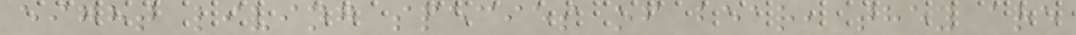eight living species of bear, they are
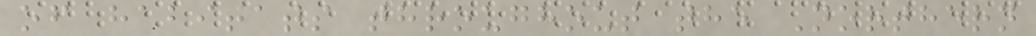of habitats throughout the Northern
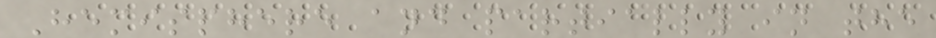Hemisphere and partially in the
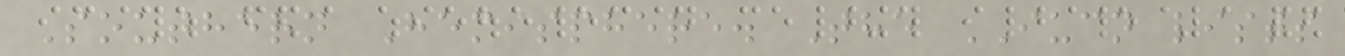Southern Hemisphere. The IUCN lists
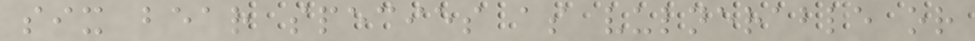six bear species as vulnerable or
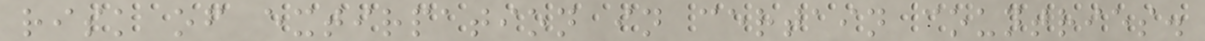risk of extirpation in certain countries.
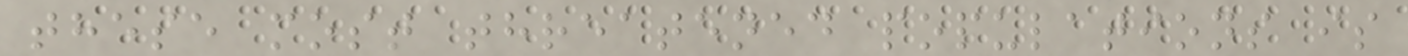these most threatened populations is
